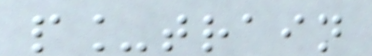p_train
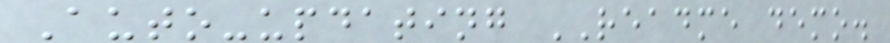Auto-updating README demo.
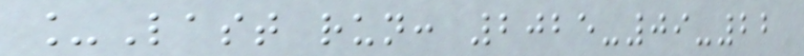_Last run: 2025-09-22
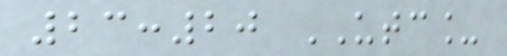23:20 UTC_
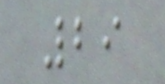29
